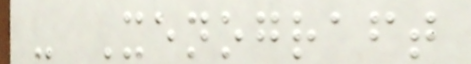- Xenograft
